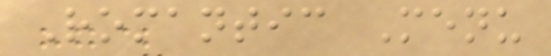Romantic Menu
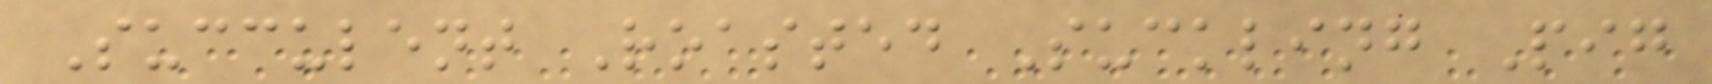Succulent Roasted Suckling Pig
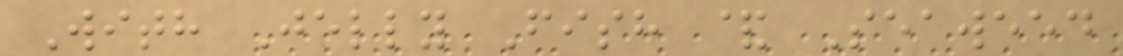With Jelly Fish & Seaweed
